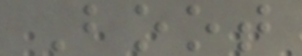Boot
